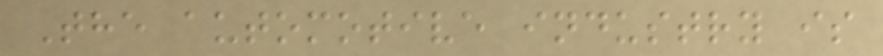The automotive industry is
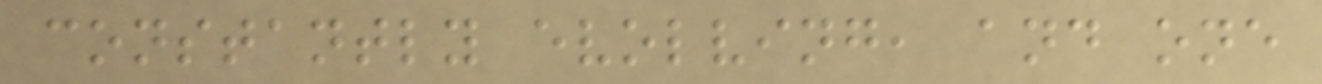constantly evolving, and one
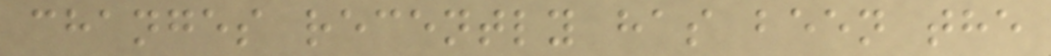changes recently has been the
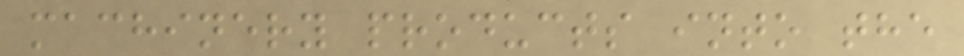machinery products into the
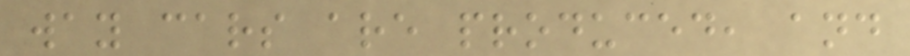way cars are produced, and
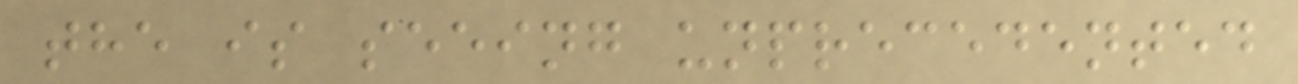the is seeing unprecedented
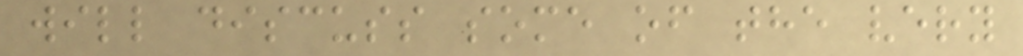will discuss some of the very
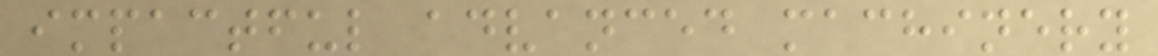impactful advanced machinery
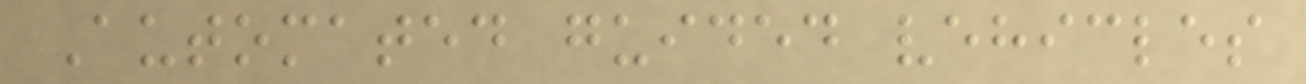Automated guided vehicles
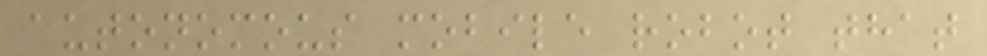autonomous mobile robot that
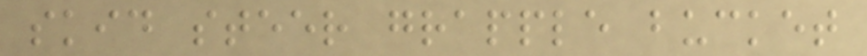skid steer grapple bucket
